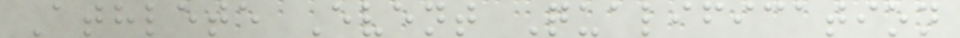Athlete Event Qualification
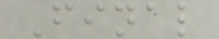Final
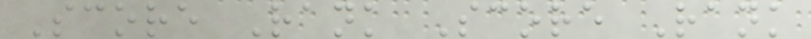Score Rank Score Rank
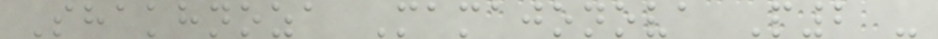Shakhnoza Mamajonova P2 -
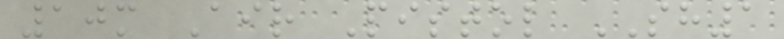10m Air Pistol SH1
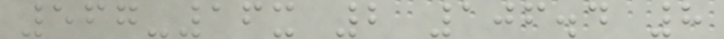567-16x 2 106.4 8
